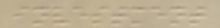investment
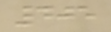405
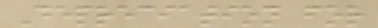Depreciation for
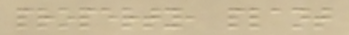property, plant
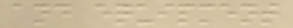and equipment
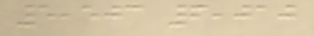5,503 6,010
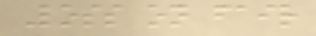Loss on fair
